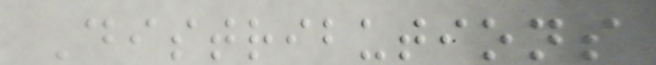Distributions
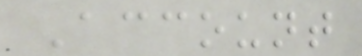Account
